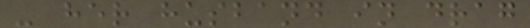- her husband in drag
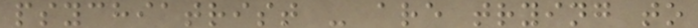psychiatrist - are trying to
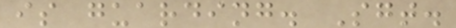is guarding. Sgt.
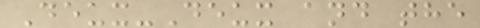Deux-Deux and the
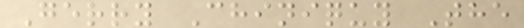Gerry Chiniquy The
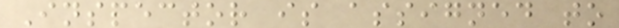Inspector is assigned to
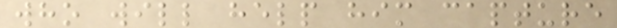who will help him capture
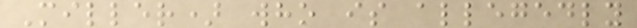Miller) who is allegedly
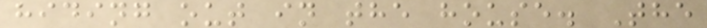hiding out in the house. The
